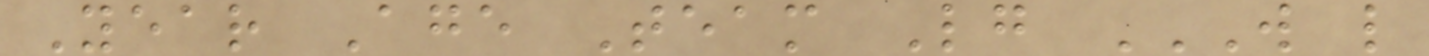Year Age Team Lg W L
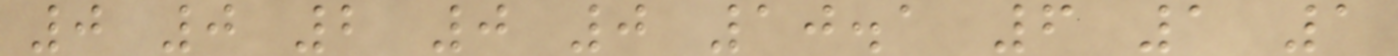0 0 2 0 0 10.1 6 1 1
